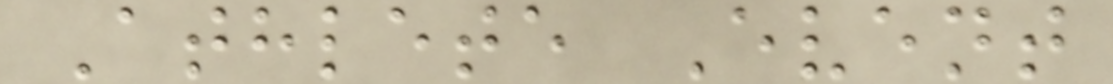Athlete Event
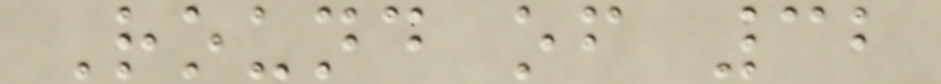Round of 32
